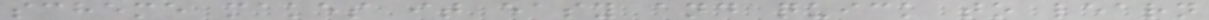scheme makes it easy and quick to learn
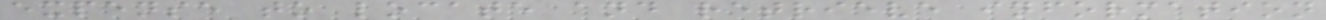expense to locate and retrieve information
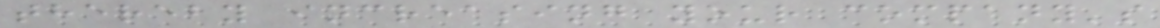thereby increasing your company's
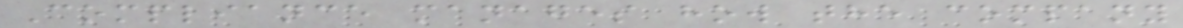Compliance manages how the company
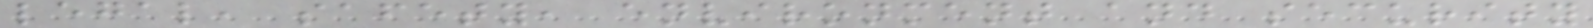legal, safety, environment and security
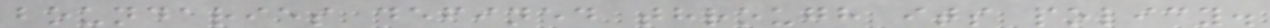boundaries defined through its policy.
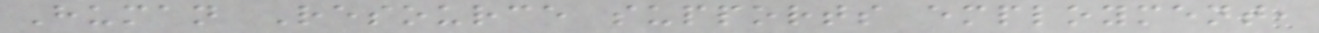Human Resource supports employment,
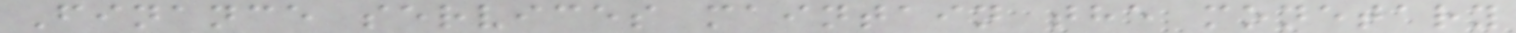Finance services maintain the monetary
